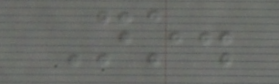No.
